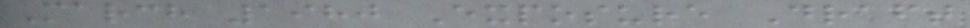March 1980 Exposure Draft
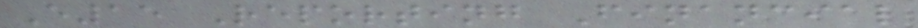E15 Reporting Financial
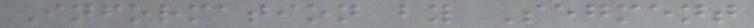Information by Segment
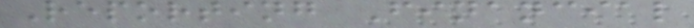Reporting Financial
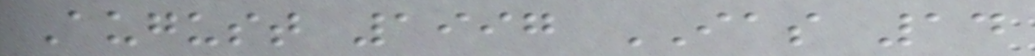August 1997 IAS 14
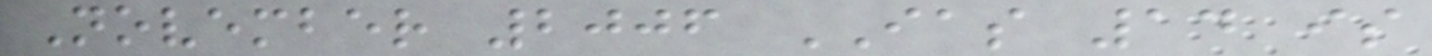November 2006 IAS 14 is
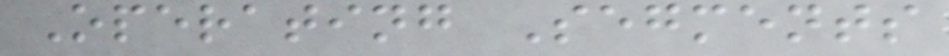Operating Segments
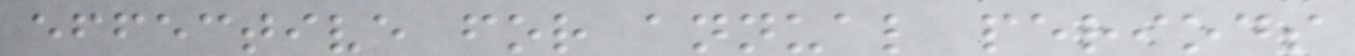effective for annual periods
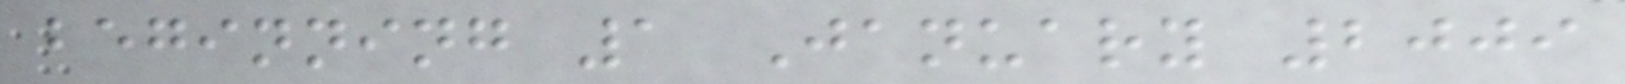beginning 1 January 2009
